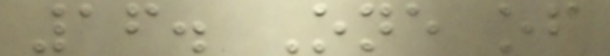16. One of
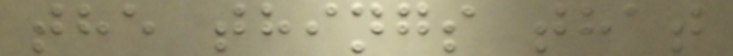the things that
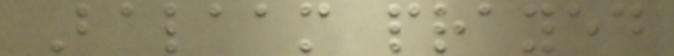Balaam prayed
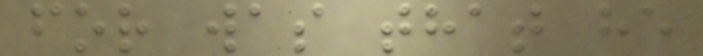for was that he
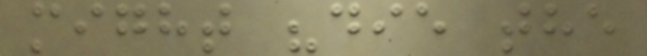might "die the
